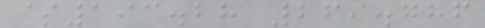$193.28 269.786
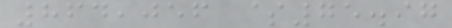864,056 $75.97
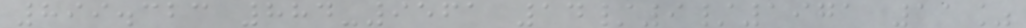899.323 884-9561 14/9/1971 11%
